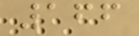166
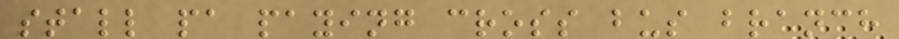stall pa paying cross bus branch
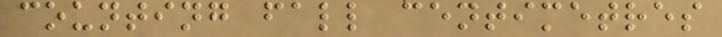counting fall centimetres
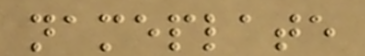nameplate
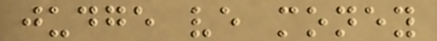judge ve money
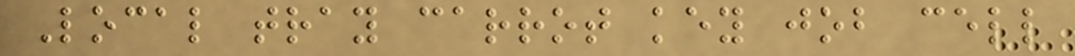Local tray carrot key job cell
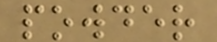powder
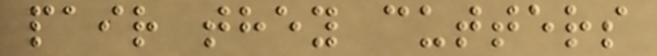pair they cutters
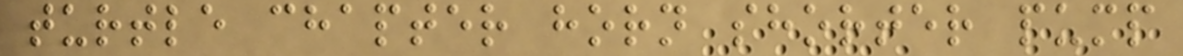turtle chapter horn shorter pump
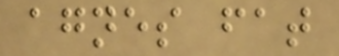agnes fat
